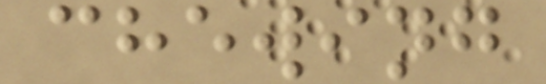chewing
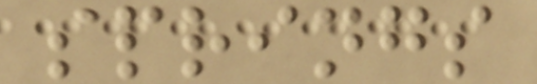springs
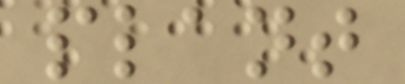plant
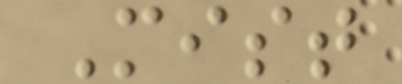Mist
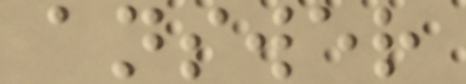answer
